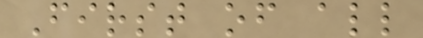First of all
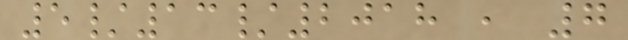5/13/2018 , 7
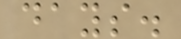days.
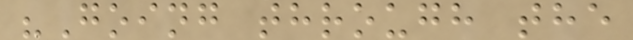"Going through the
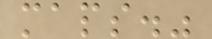maps."
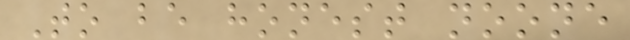To be honest noone
